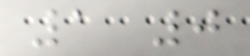1 0
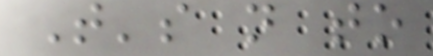That's not to
